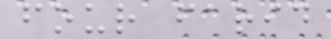four farid
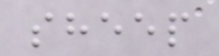sheep
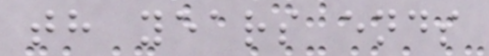th years ends
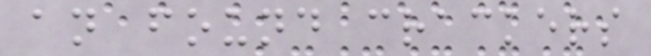an found crackers
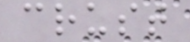crust
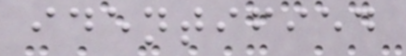identified
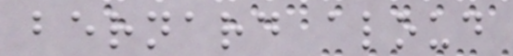bernard aloud
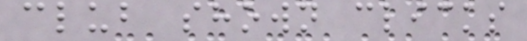club shown clicks
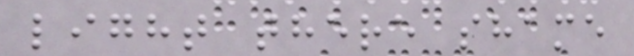light there shame
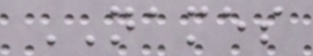NAMES
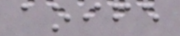aoife
